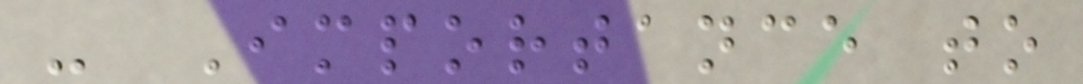- Importance to
